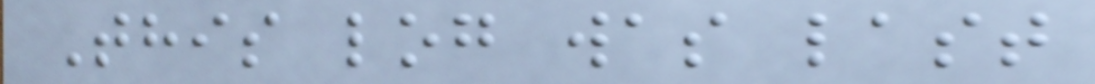This log was last
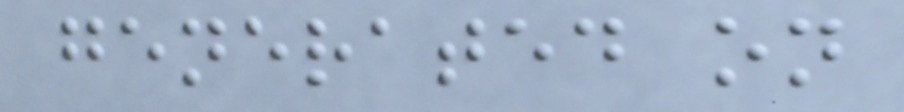generated on
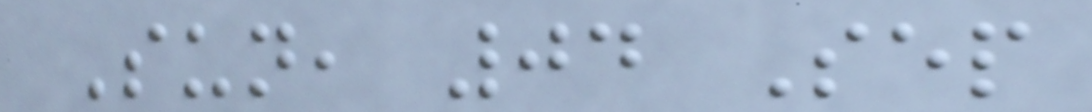Sun, 04 Sep
